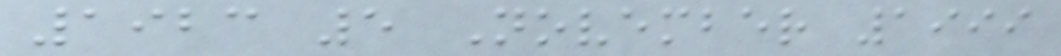1923 5 November 1999
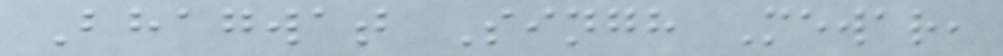Bhagwat Singh Mewar,
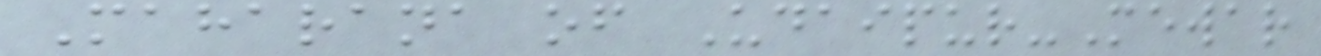Maharana of Udaipur-Mewar
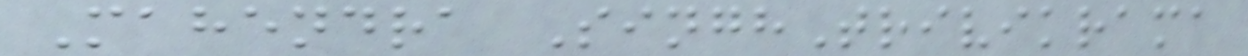Mahendra SinghTrivikrama
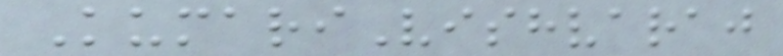KumariVishvaraj
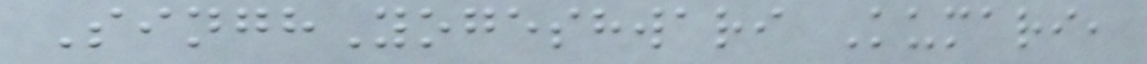SinghYogeshwari Kumari,
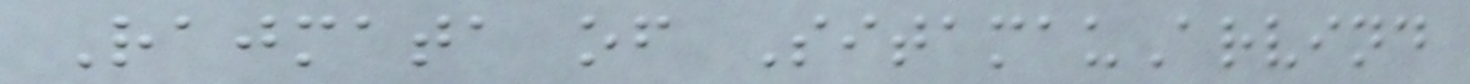Rajmata of SitamauArvind
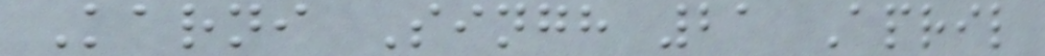Karni Singh 21 April
